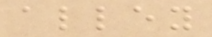alley
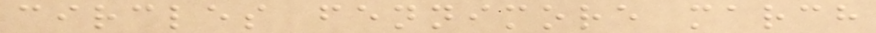circles fennimore march
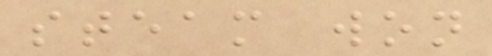steam won
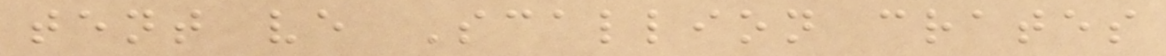tent ve Scallion crates
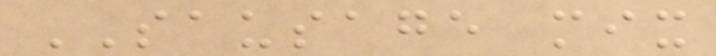SAUSAGE mix
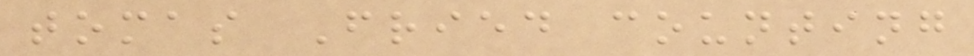tomas Fried counting
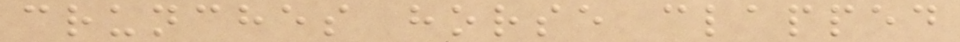crunches horse clapped
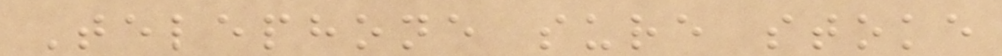Telephone sure stoke
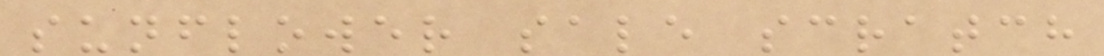sunflower sale scratch
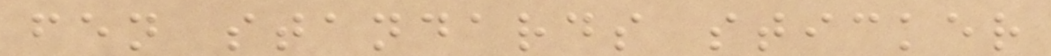fen standards sticker
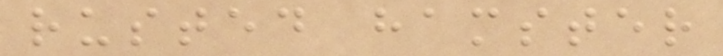rusted hamster
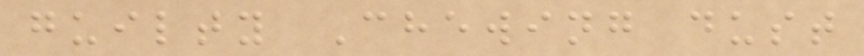guilty Chewing dust
